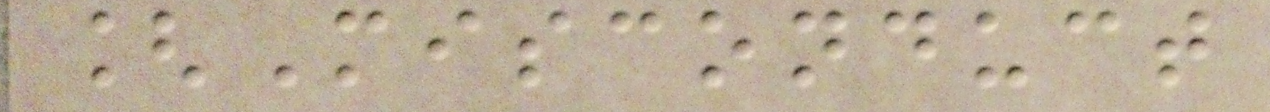[Misconduct
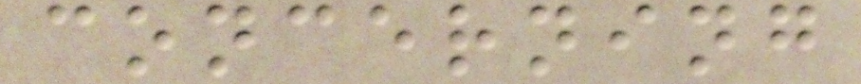concerning
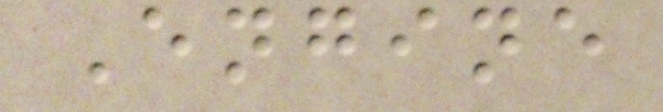Engine
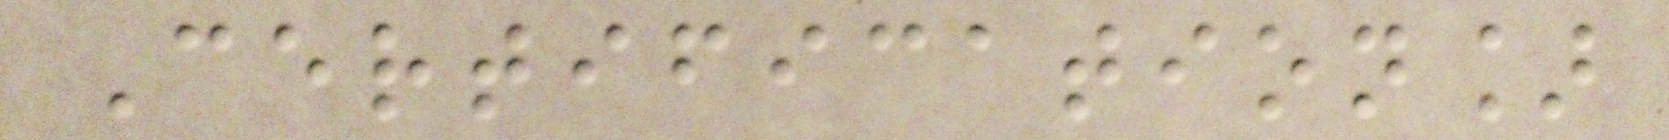Certification]
